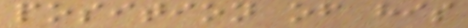position of his
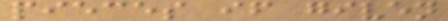pieces if given
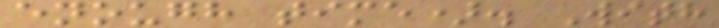enough time). With
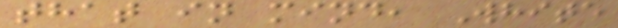that in mind, White
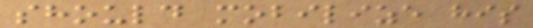should mobilize his
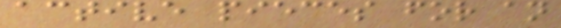active pieces for an
